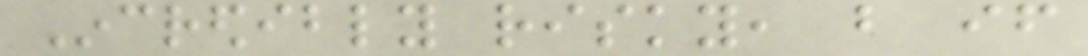Incredibly risky, but if
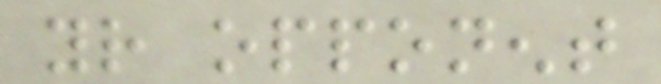your opponent
